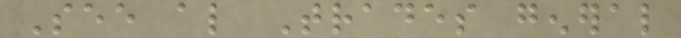See also Trades general
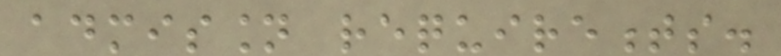admission requirements.
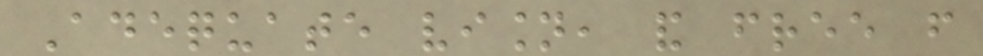Adequate vision, and free from
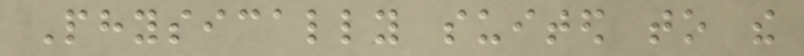Physically suited to the
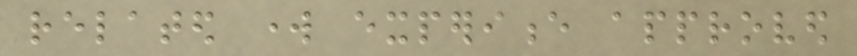related work experience approved
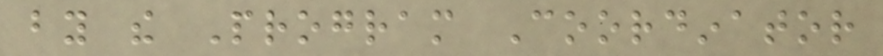by the Program Coordinator
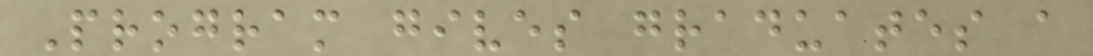Program gives graduates a
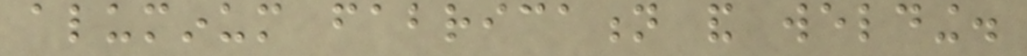aluminum fabrication and welding.
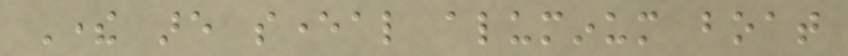There are several aluminum boat
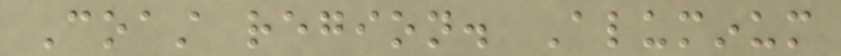Coast region. Aluminum
